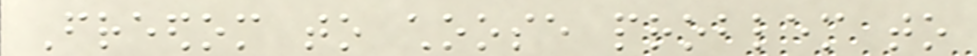Freedom to choose problem to
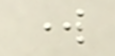work
